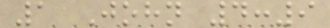1 John 4:9
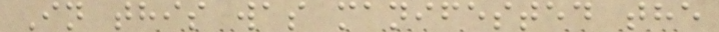In this was manifested the
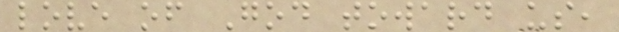love of God toward us,
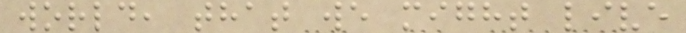world, that we might live
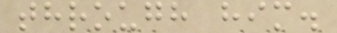through him.
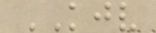KJV
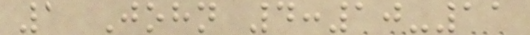1 John 4:10-11
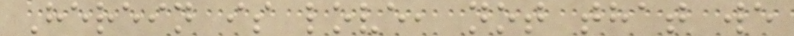Herein is love, not that we
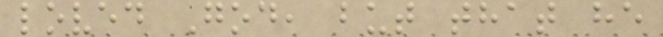loved God, but that he
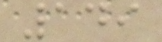149
